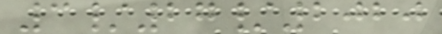3/27/2020
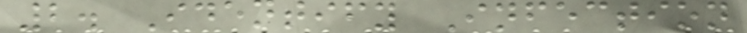2. Identify Infection
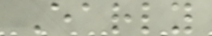Early
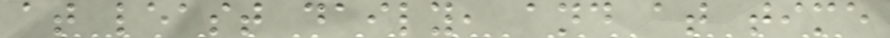at least daily, and at time
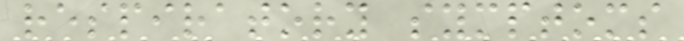respiratory symptoms
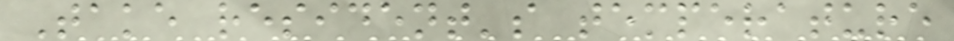Take resident's temperature
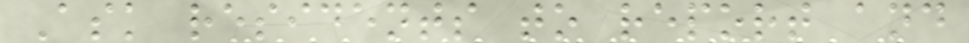Ask residents to report and
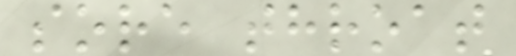sore throat
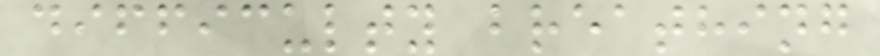difficulty breathing
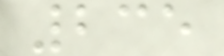235
